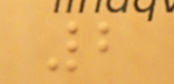2
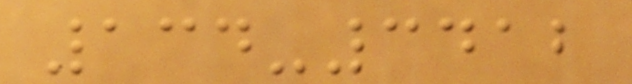134-3412
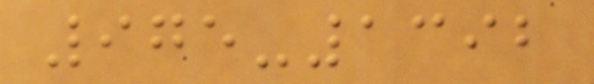975-1392
